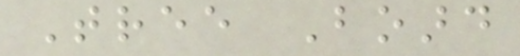Tree Board
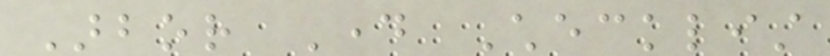Arbor Day Checklist
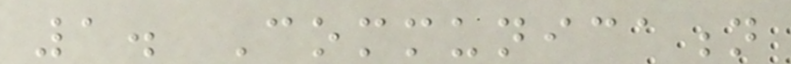1. Communication
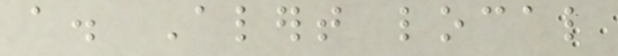a. Alert local
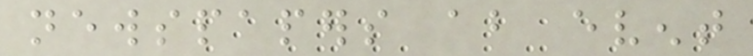newspapers about event
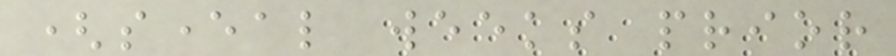(several weeks prior
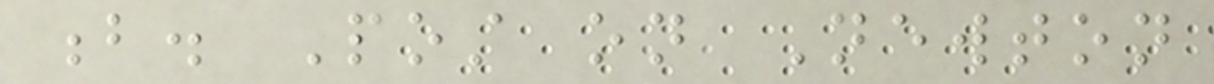b. Post on Newton
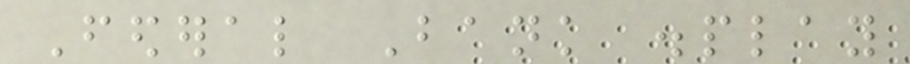Federal Bank display
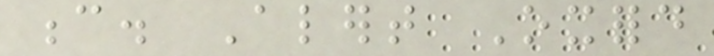c. Alert Oxford
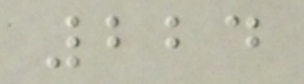224
